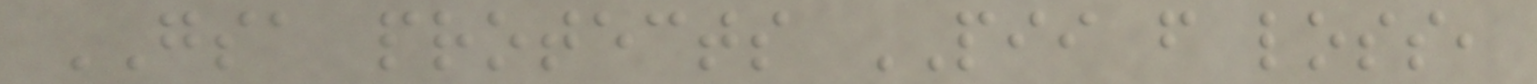GSA protects PII from loss,
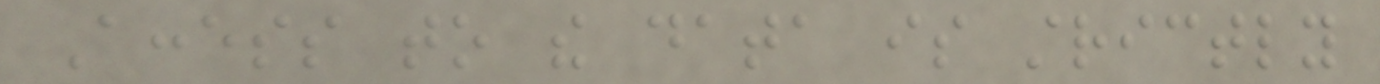Access to the data is strictly
